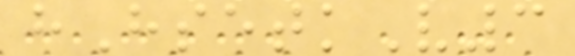hHsetkV3
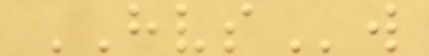HVSw
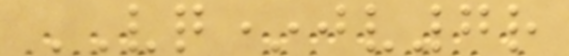VQ*jv7r
